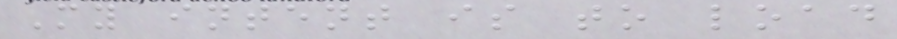My intent is to load
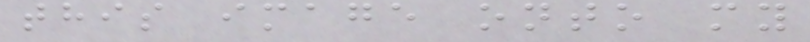this image onto my
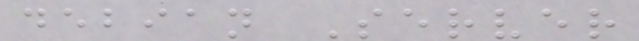debian Server
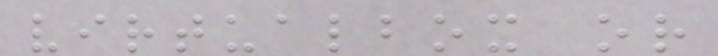virtualbox or
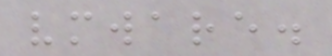vmware.
